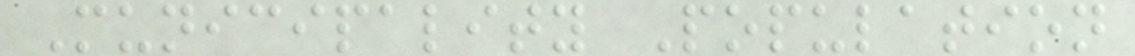Municipality Population
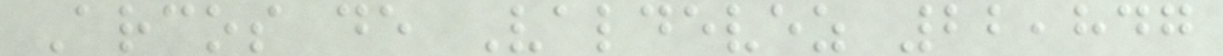Arcos de Valdevez 22,847
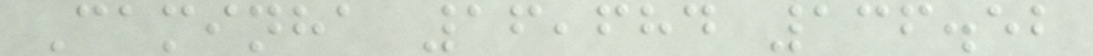Caminha 16,684 136.52
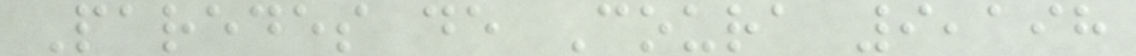Paredes de Coura 9,198
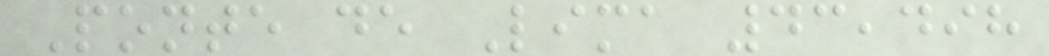Ponte de Lima 43,498
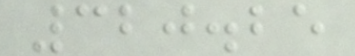320.25
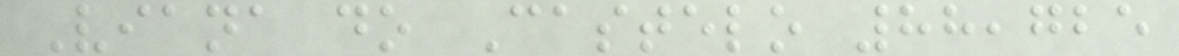Viana do Castelo 88,725
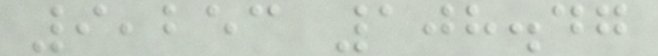9,253 108.47
